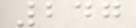247
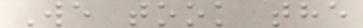We took the
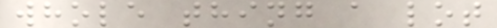whole thing a lot
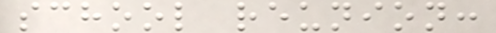school reunion:
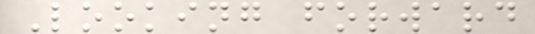Looking forward
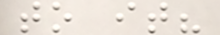to it?
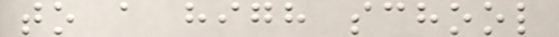to a high school
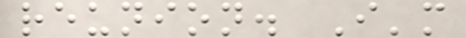reunion. I'm
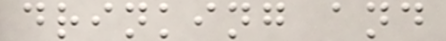drinking and
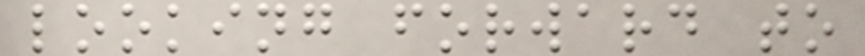looking forward to
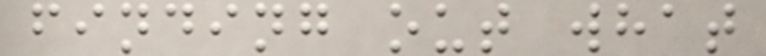finding out what
